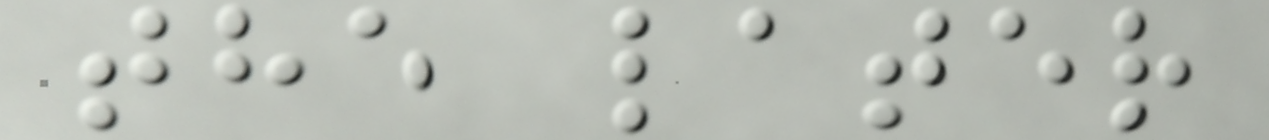the later
